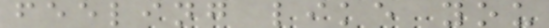feeling like you
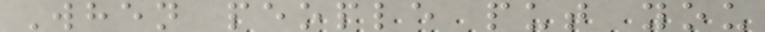When people put you
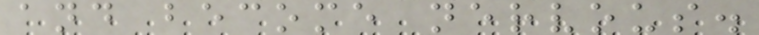and become nervous.
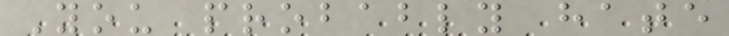You probably hate
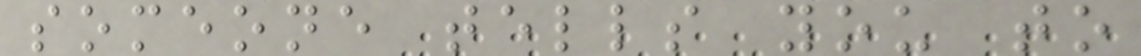someone tells you to
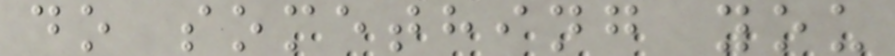do something you
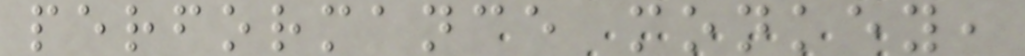performance monkey,
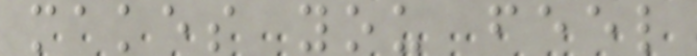makes you feel
